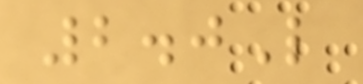2.0L
